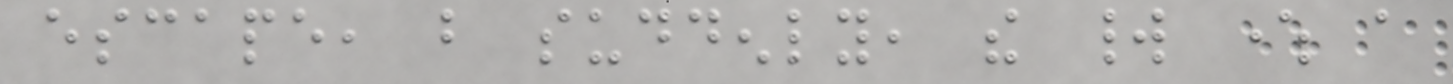escape, but suddenly, the world where a
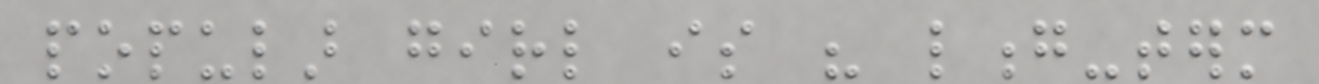popular girl is his long-term
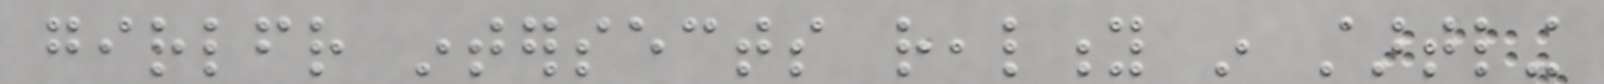girlfriend intersects reality in startling
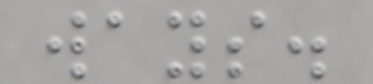ways.
